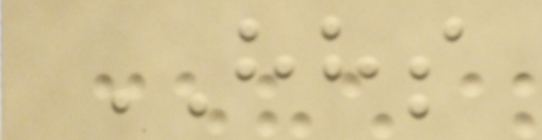HHS
